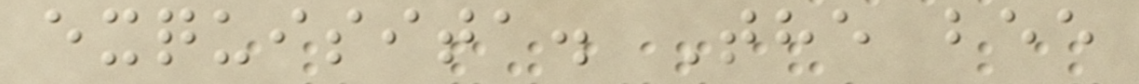exquisita. The bee
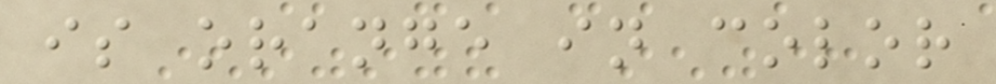is orange in color
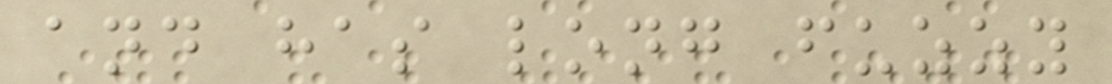and has long fuzzy
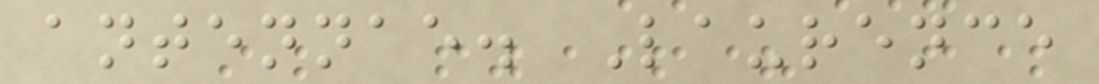antennae. Laurence
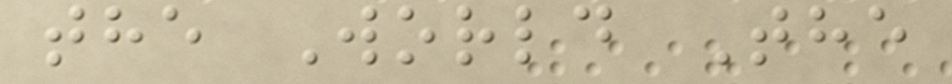the World The
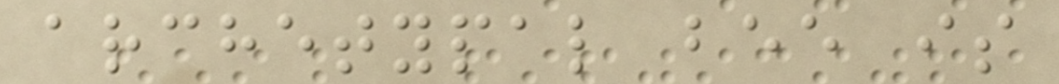archetypal bee is
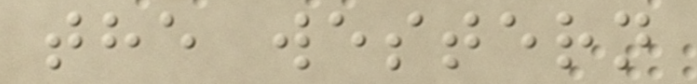the western
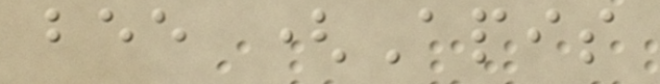bee (Apis
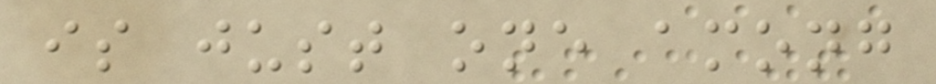is just one among
